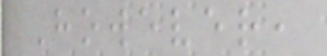However,
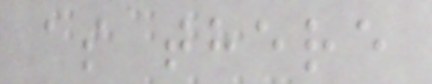as there
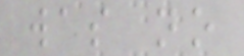was no
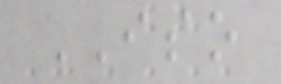ISO
